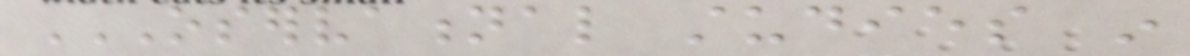OSERVATIONAL STUDIES IN
